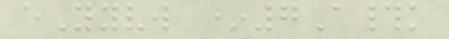eYyvw *7A#k
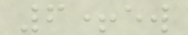6+ew
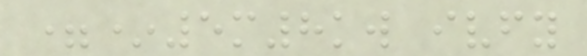=*5m8kw ivfy
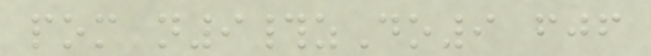pom n9#zDo9 fjf
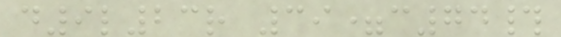d9l23r 39=c74#
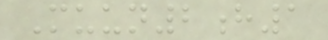Muun2h1
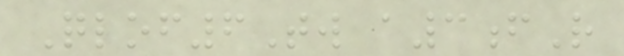Qlof6Tw a3fR
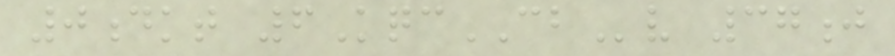0dkt 6KqcCBv 37j
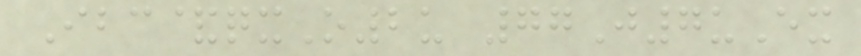Ibc&qxO2u 77J7uEx
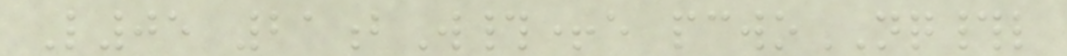L05 21bW#+e pcwoNQ#l
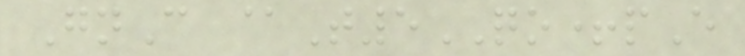GnC @T5QO+pE
